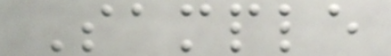Sample
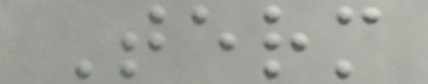Term
